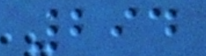294
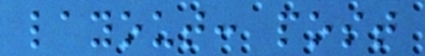layout: post
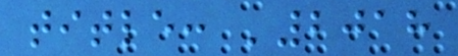title: '2018
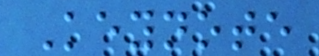Keynote
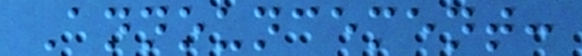Announcement:
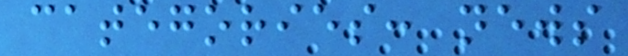categories: news
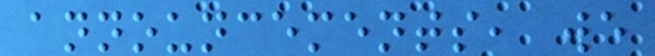announcements, we
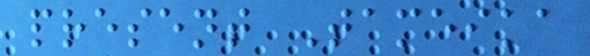present Tameika
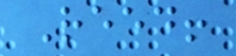Reed!
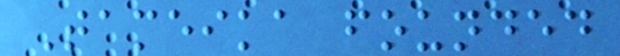Tameika founded
